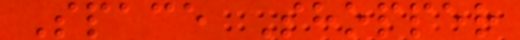Space Shopper
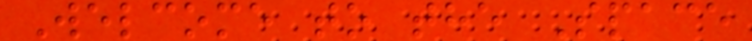Welcome to the Space
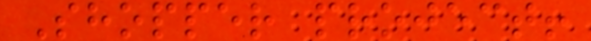Shopper project!
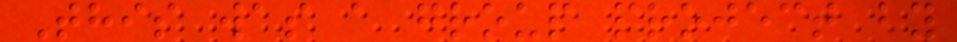This was a group project by
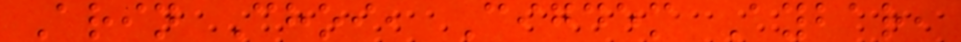Arin Choi, Cigdem Aybar,
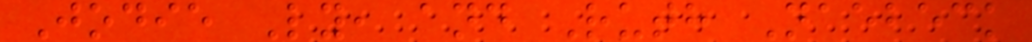Jodie Ly, and Ruth Naebeck
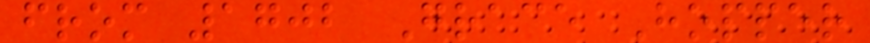from 1702 Grace Hopper
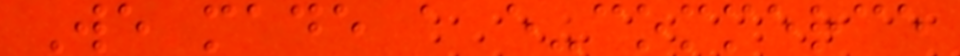We made a e-commerce
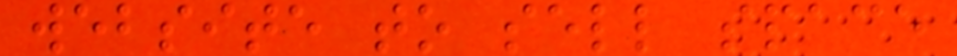website to sell space
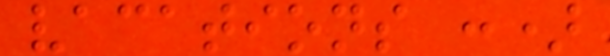vacations :)
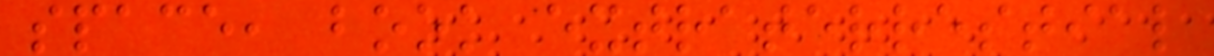space, book extraterrestial
